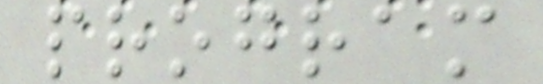program
